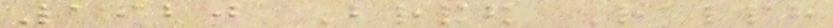1920 Branded Ralph
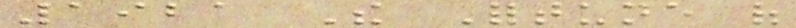1921 The Fortune of
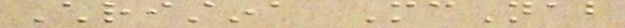Christina McNab
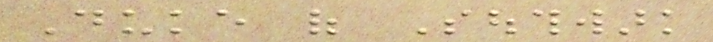Duke of Southwark
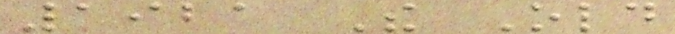1921 The Old
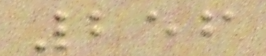256
